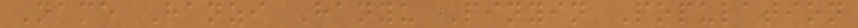Name Hanzi Hanyu Pinyin Population
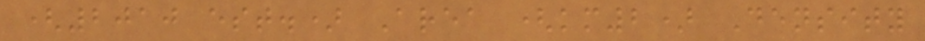(2010 est.) Area (km2) Density
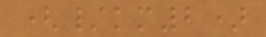(/km2)
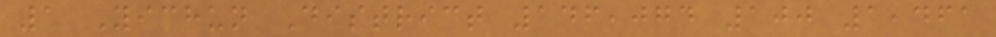1 Yichun District 146,074 100 1,461
